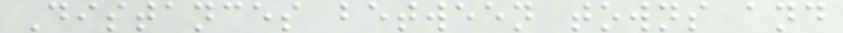Distances between towns and
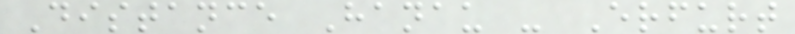Distance Hanau - Erfurt
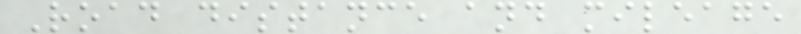Road distance and mileage
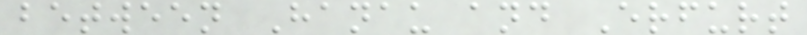between Hanau and Erfurt
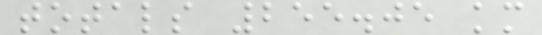totals 255.05 km
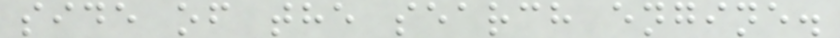side of the search engine.
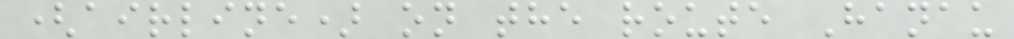(airline) on the route Hanau
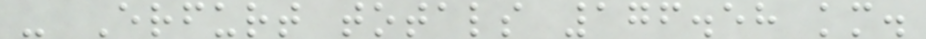- Erfurt totals 176.58 km.
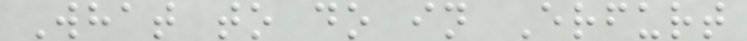What to do in Erfurt
